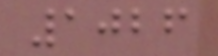1026
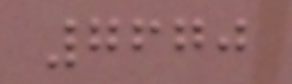7670
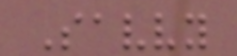Savvy
